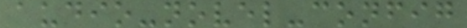audio-novel-config
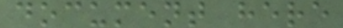document here
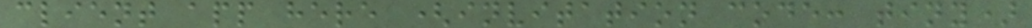client app here (invitation code: tiny)
